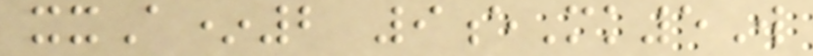xxA*2 9eMk5W
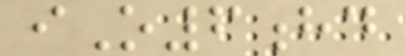iO6hd
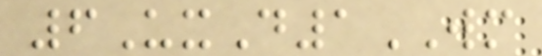6UxD1WM
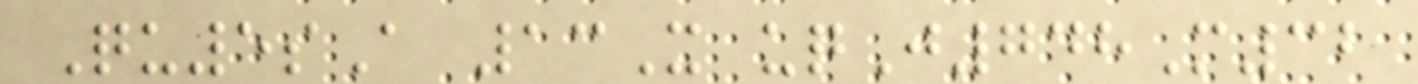Qu5sA 13X uqJ748M32
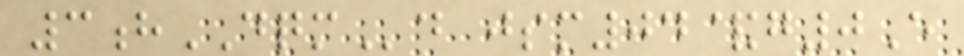3hDQMd jsm04&g0E
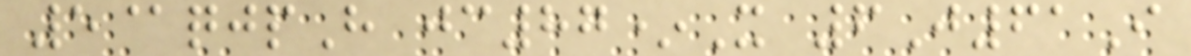5@qjpH jc87*X 6J61I
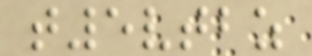t5vtbz
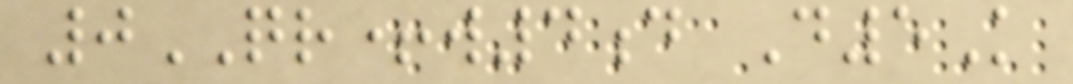0QR+w4d D5K
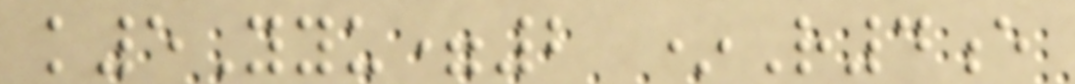k5Yyu=2 *R4e
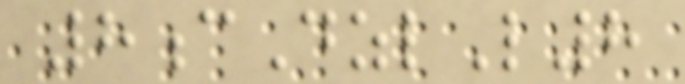8cDzlL8
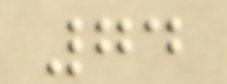74
